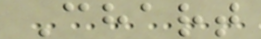Chart
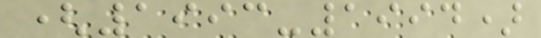(1993-1994)
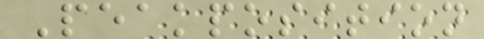Peakposition
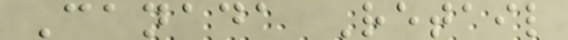Canada Retail
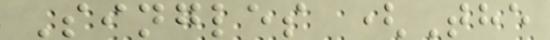Singles (The
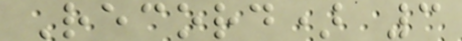Record) 3
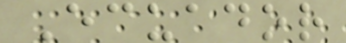Ecuador
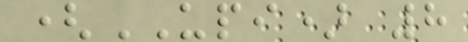(UPI) 8
